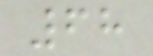68
